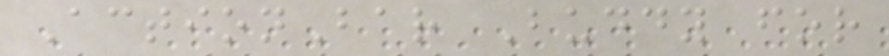ActionBar Buddy for
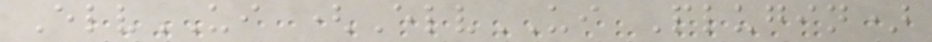ElvUI (ElvUI Plugin)
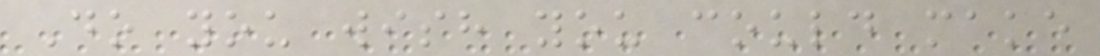Do you wish you could make
